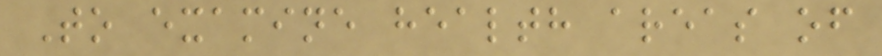To examine health areas of
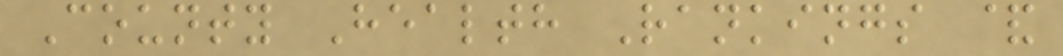County Health Rankings &
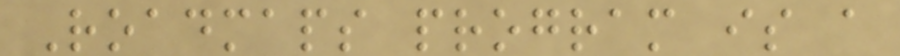Roadmaps program is a
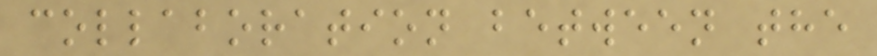collaboration between the
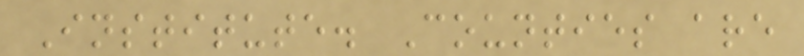Institute. Counties are
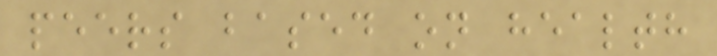peers based on health
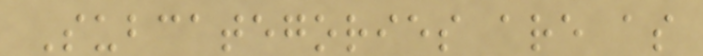Subcategories are as
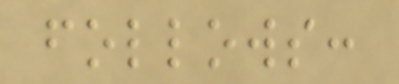follows:
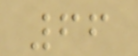66
